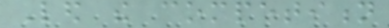Led the competition
